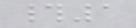#1
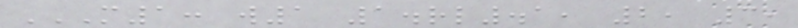M1: W1 1.RL.1, 2, 3,
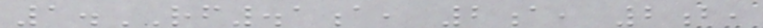1.RF.1a, 2a, 2b,
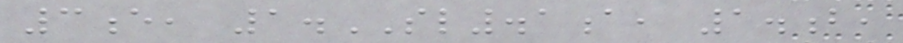3e, 1.SL.1a, 1.b,
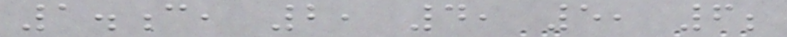1.c, 2, 4, 5, 6;
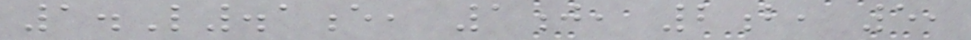1.L.1e, 1j, 2b, 5,
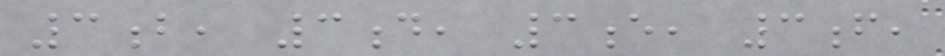3b, 3d, 3e, 3f,
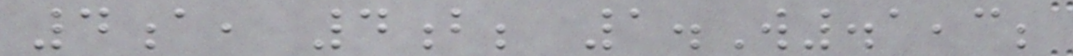4a, 4b; 1.W.1,3;
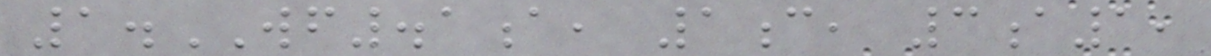1.WF.1a, 1c, 3a1,
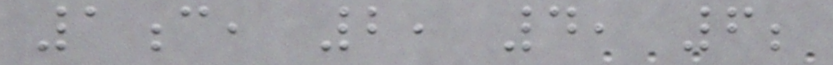1c, 2, 4, 6;
